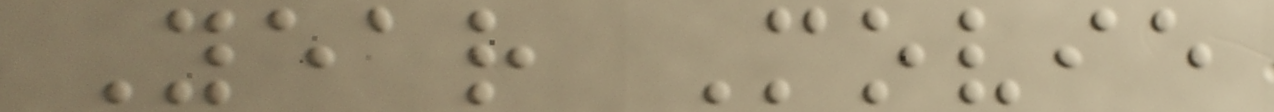Year Movie
